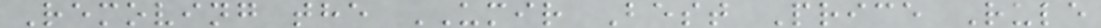Removing the UMIR Best Price Rule
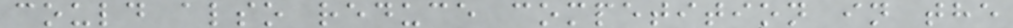could also reduce competition in the
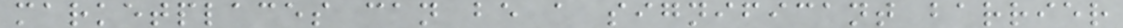marketplaces can be a significant barrier
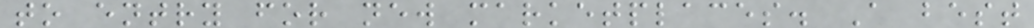to entry for new marketplaces. A best
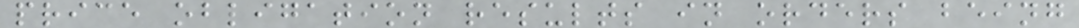price obligation results in orders being
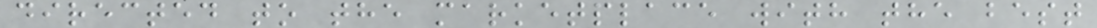directed to the marketplace with the best
